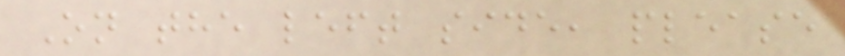On the left side, please
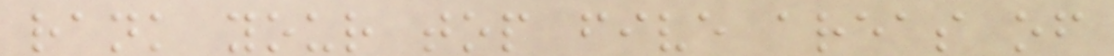rank your top five areas of
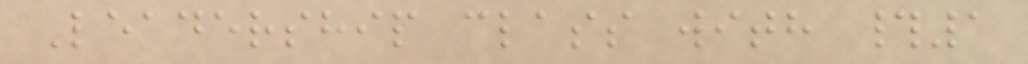Leadership class with #1
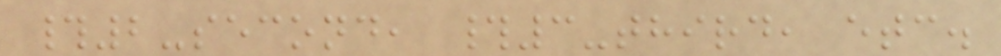#2-second, #3-third, etc.
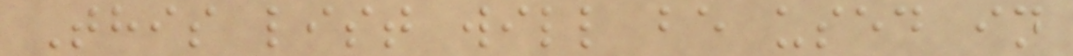This list will be used in
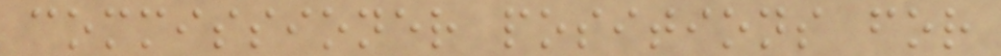commissioner positions for
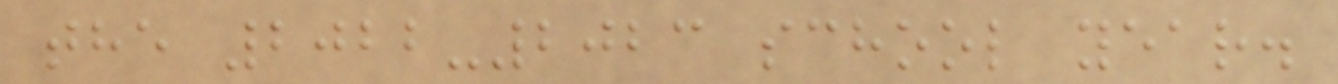the 2022-2023 school year.
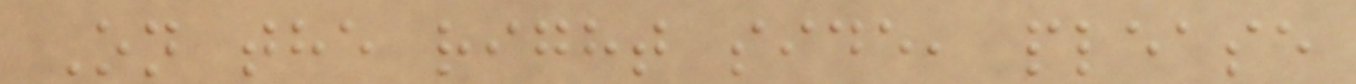On the right side, please
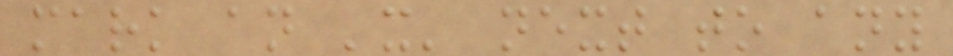mark an 'x' next to any
